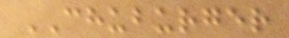CHUBURGER
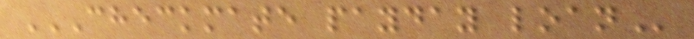CHECKMATE PAYDAY LOAN
